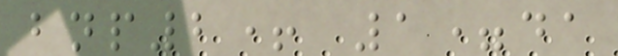bnp2+ 1=da
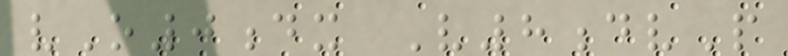vO0dx V8dvP
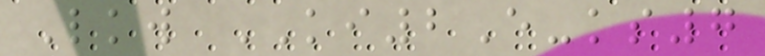Lkw KI2E-ks7
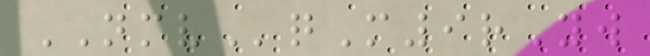NMVqM9rYw
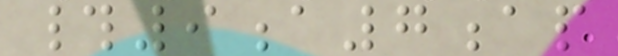#9a7ap
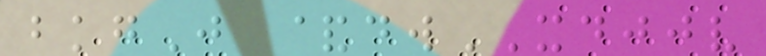bkgJ &dwXDJJV
